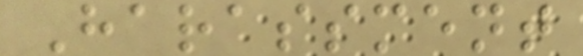Harassment
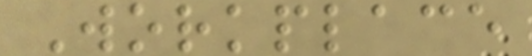Workplace
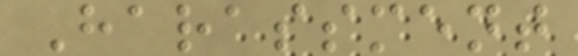Harassment
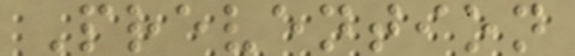Prevention
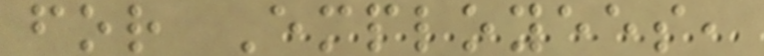for Employees,
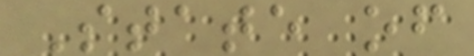State of
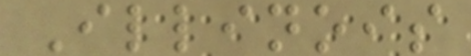Illinois
